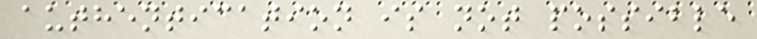authentication is not possible
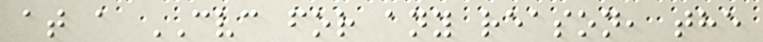at a CVC for any reason, the
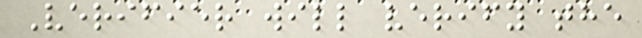Verifier will verify the
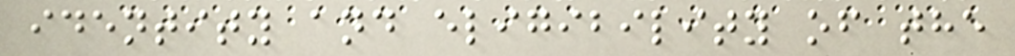identity and eligibility of the
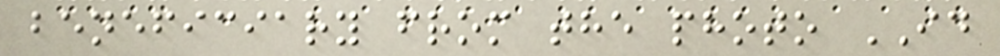beneficiary from the photo ID
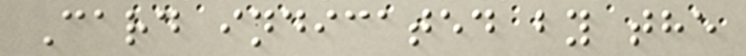Card indicated by the
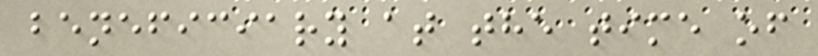beneficiary at the time of
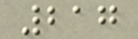217
